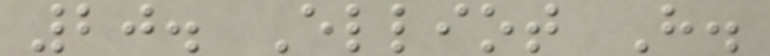20. Elliot H.
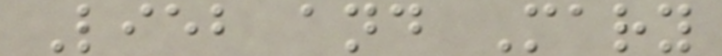Lieb and Mary
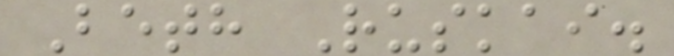Beth Ruskai.
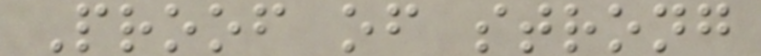Proof of strong
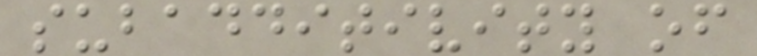subadditivity of
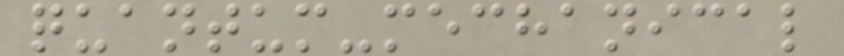quantum-mechanical
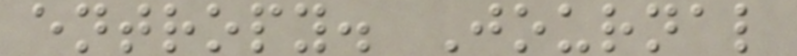entropy. Journal
